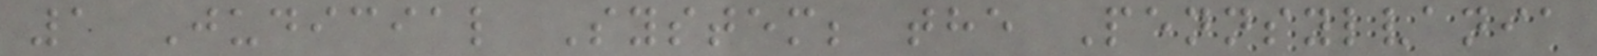1 Judicial System; the Pennsylvania
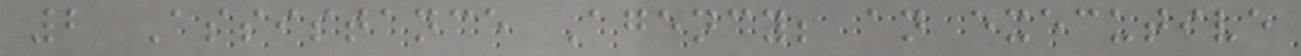2 Assistance Agency; an executive
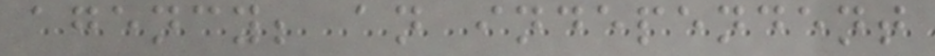agency; an independent
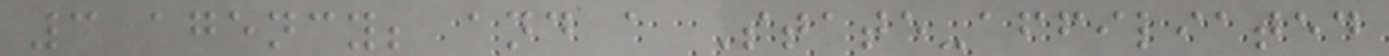3 agency; and a State-affiliated
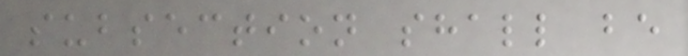subsection shall be
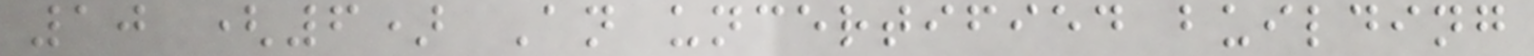10 (6) An uncertified building
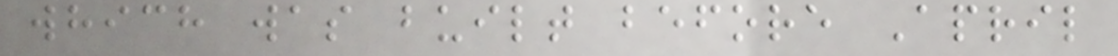which was built before April
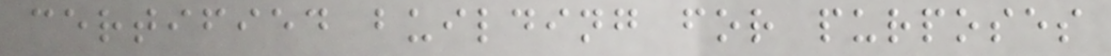certified building for purposes
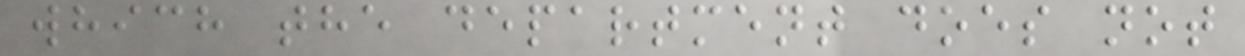which the department does not
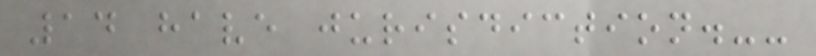14 have jurisdiction.--
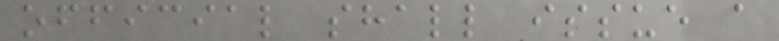official shall issue a
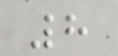8
